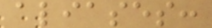aliases:
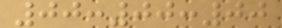00:00:00
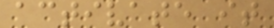activate it
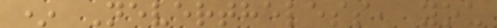* Nevertheless, you
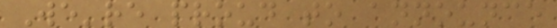We're proud to announce
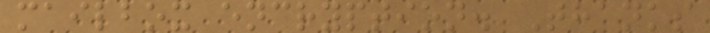mailbox encryption. Thanks
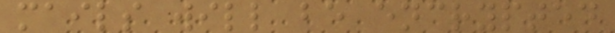mails will be encrypted
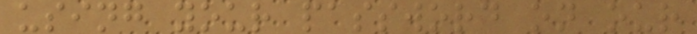using your password on our
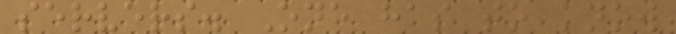servers. One has to know
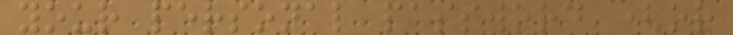your personal password (or
